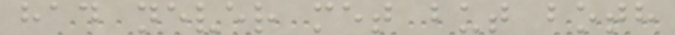had never met but both
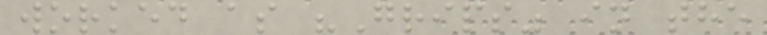worked as "Grips" in the
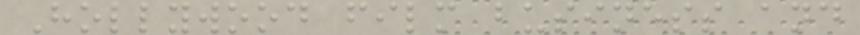Hollywood film business and
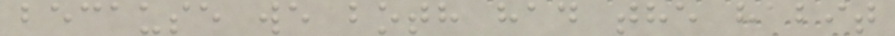because we both had the habit
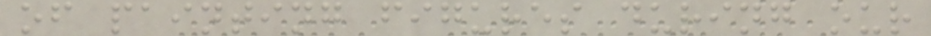of painting figures during our
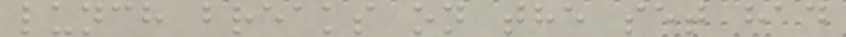lunch breaks on the set had
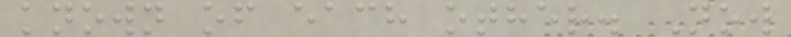known of each other. Now
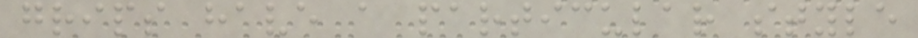grips have a particular style
